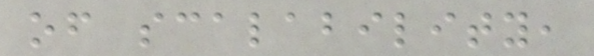of scalability,
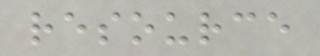resource
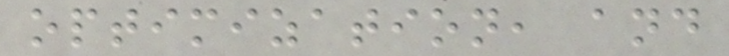optimization, and
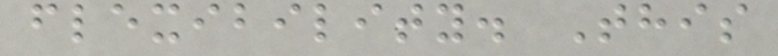flexibility. This
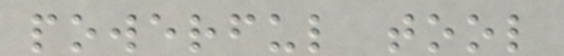powerful tool
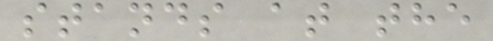stands at the
